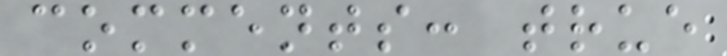comments: true
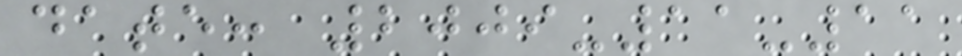date: 2009-11-11
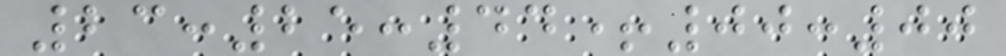23:25:44+00:00
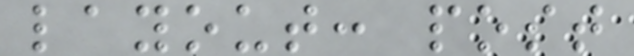layout: post
